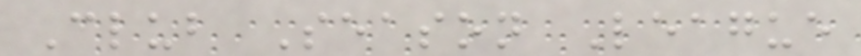Club Season League
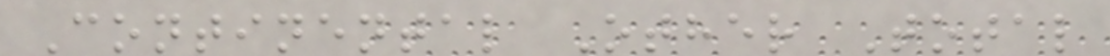Continental Other Total
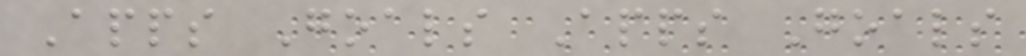Apps Goals Apps Goals
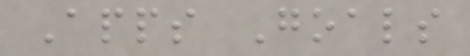Apps Goals
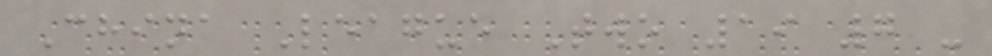China League Two 19 7 -
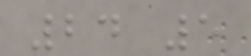24 5
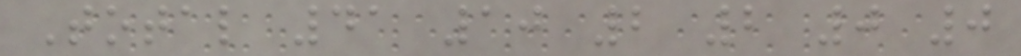Total 41 10 2 2 0 0
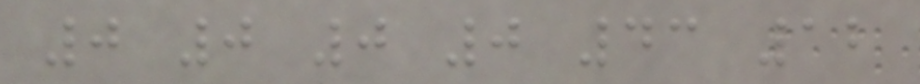0 0 0 0 43 12
